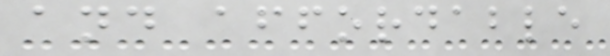and affordable
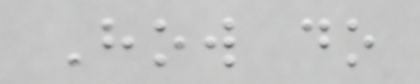How do
